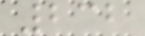232
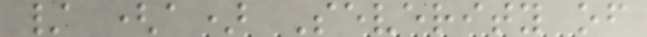/ (a) Severity of
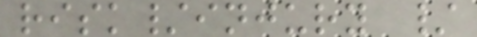risk/injury /
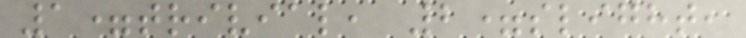1=trivial, 2=slight,
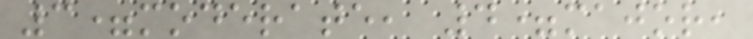3=moderate, 4=major,
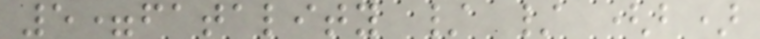5=fatality / / (b)
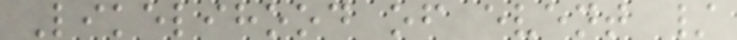Likelihood of event /
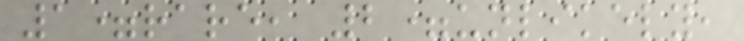1=rare, 2=unlikely,
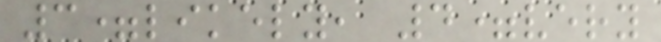3=likely, 4=very
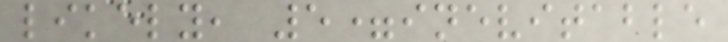likely, 5=inevitable
